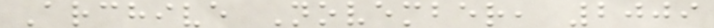Archive November, 2009
